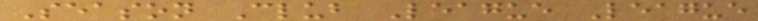Season Club League League
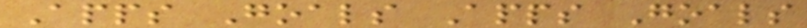Apps Goals Apps Goals
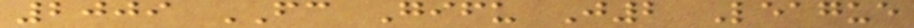2009 FC Gifu J2 League
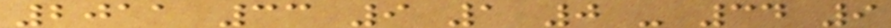2011 33 9 1 0 - 34 9
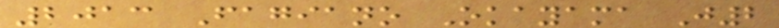2013 Fagiano Okayama J2
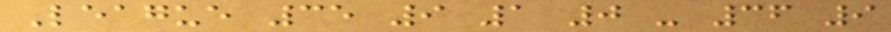League 35 9 1 0 - 36 9
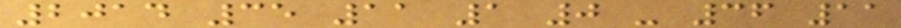2014 35 11 1 0 - 36 11
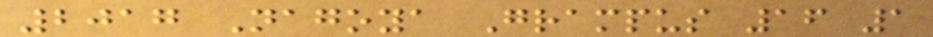2017 Nagoya Grampus 16 1
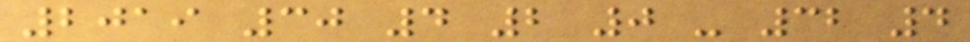2019 30 4 2 0 - 32 4
